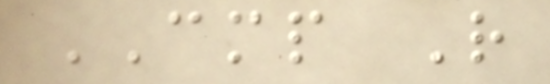CMP R
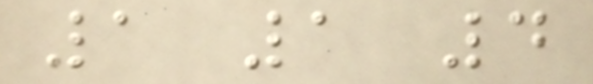1 1 4
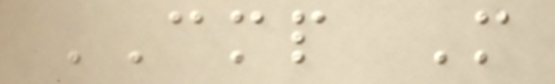CMP M
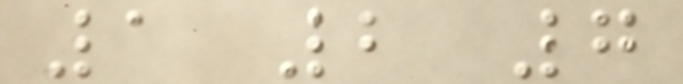1 2 7
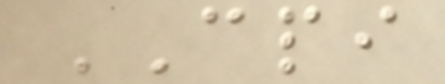CPI
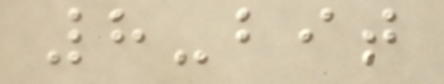8-bit
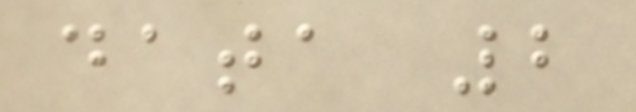data 2
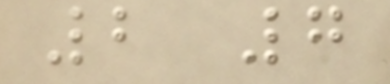2 7
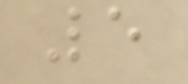5
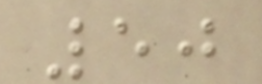50
